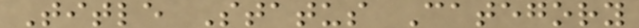Title Status Category
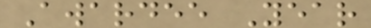Awardee Year
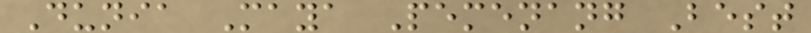Dunia Maya Pemenang Best
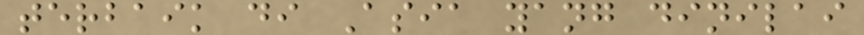terbaik di Asia yang dinilai
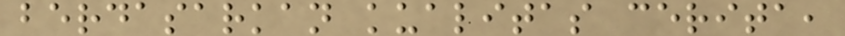berdasarkan kualitas cerita,
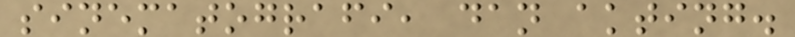sinematografi, dan akting.
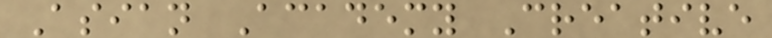Asian Academy Creative
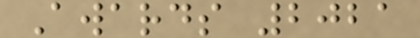Awards 2021
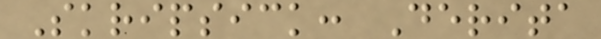Skripsick: Derita
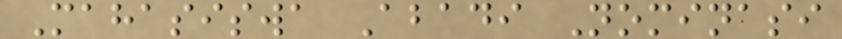Mahasiswa Abadi Nominasi
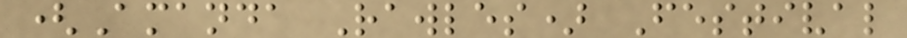(Amanda Rawles) Festival
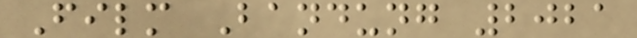Film Bandung 2021
